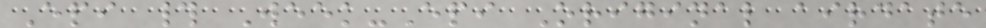Epi # Week-Epi Original airdate
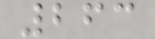263
